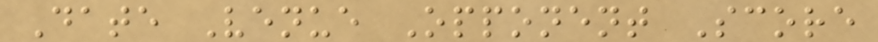Date Venue Opponent Score
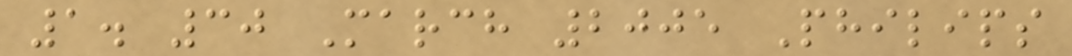1. 30 March 2005 Philips
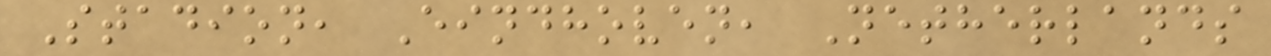Stadion, Eindhoven, Netherlands
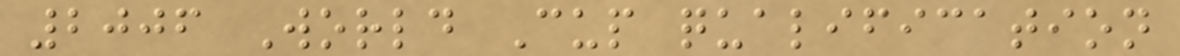2006 World Cup qualification
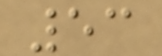53
